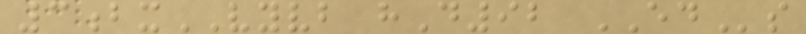3bxVYVB hD92 EDs
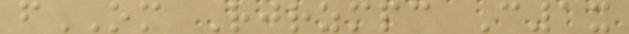fOM Rjrzmpc C1x
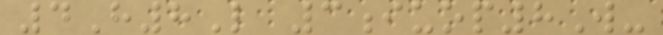4H8L 3iuop8W-
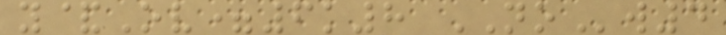y&Ov=6k8 NOw4
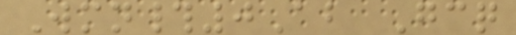Wmn#0Ab Gcq
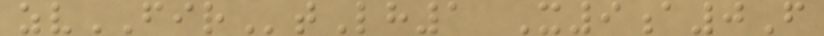zvFIRtLh1 X9a0F
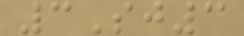3Sj3
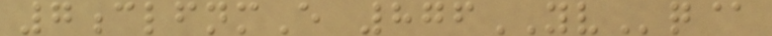7clfnmE 876YVq@
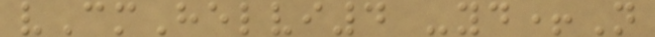vCmHelvi4 -yd+N
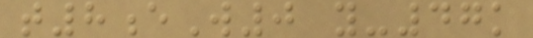t8eW0 y-47k
